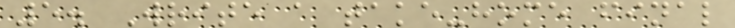5. Write a take-home final
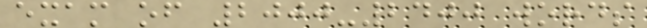exam of 2000-2400 words
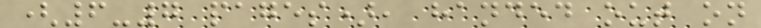(6-7 pages), handed out on
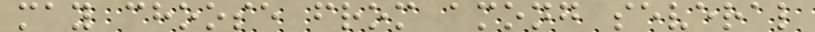may choose from among several
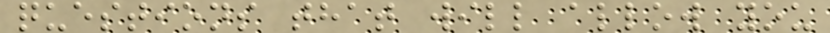questions that will allow you
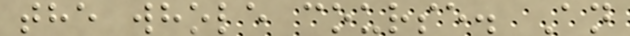the whole course. An
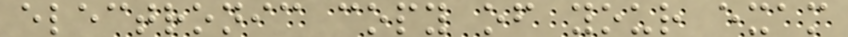electronic copy of your exam
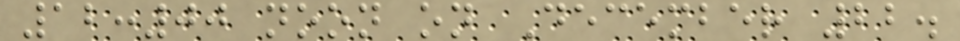12:00 noon on December 22.
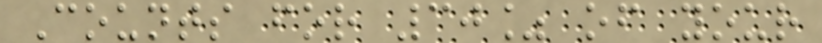Counts for 30% of your
